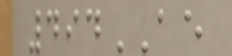494AE
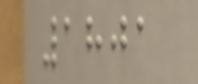1801
